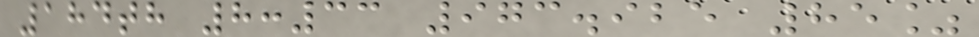184th 8:33 973.925 85%
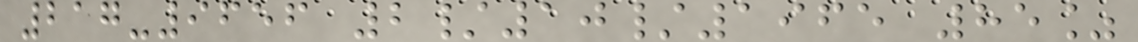217-9656 2/10/1965 85%
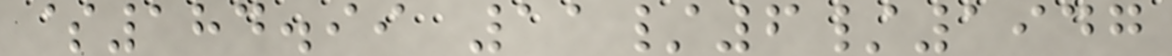$184.99 11/6/1947
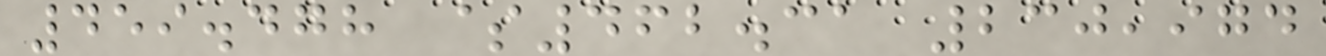459.478 $462.31 230,974
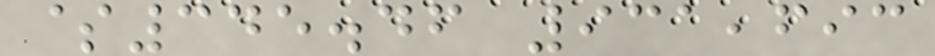$345.46 931,693
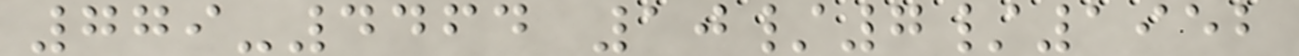779-4464 10/7/1952
